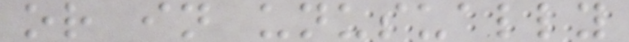or in unusually
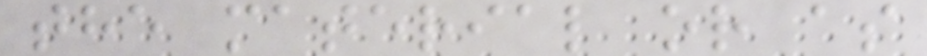the material or as
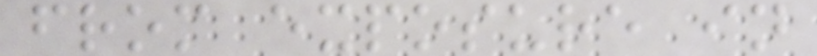from exposure in
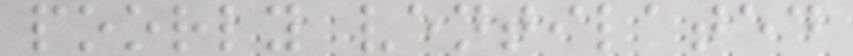poorly ventilated
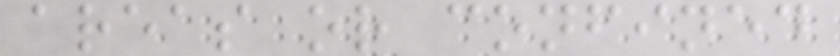areas or confined
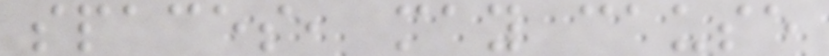spaces, may cause
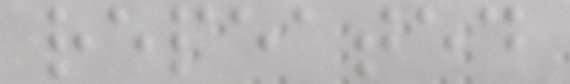repeated
